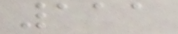111
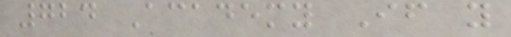724 Academy If you
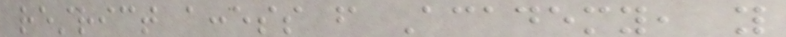restrict access from Academy, you
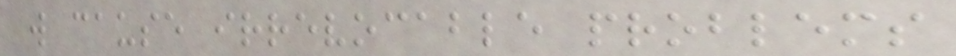will cause irrevocable problems
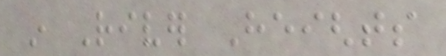in River Heights
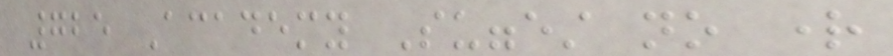725 Academy Suggest no right
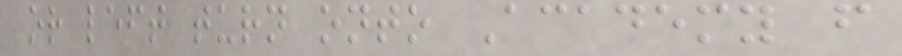or left turn onto Academy from
